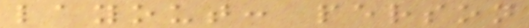layout: person
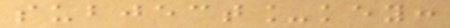subject_key:
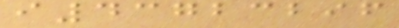i43723296
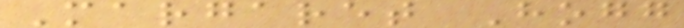Margaret Hogg
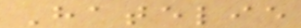Hatelie
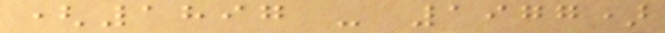(1897 - 1977)
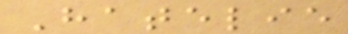Hatelie
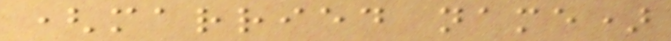(married name)
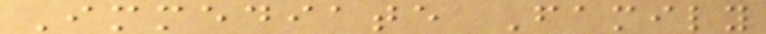Immediate Family
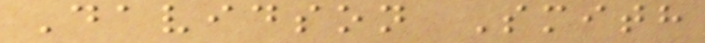Davidson Smith
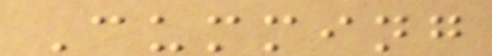Cumming
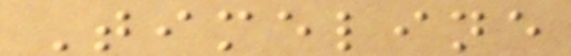Timeline
